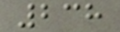238
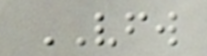VFW
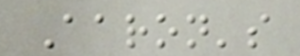Aaron's
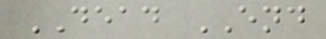DEAD END
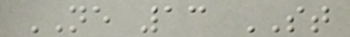NE 13 ST
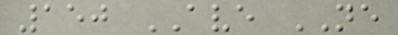150 AVE NE
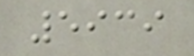5939
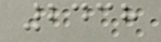2438
